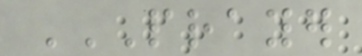PRAYER
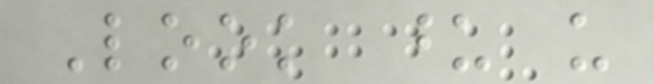Look upon us
